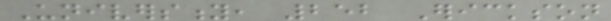University, 252 Erickson
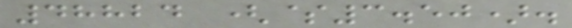48824 ($3.50).
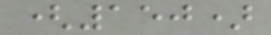(150)
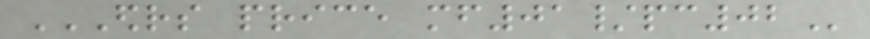EDRS PRICE MF01/PC02
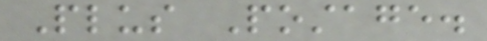Plus Postage.
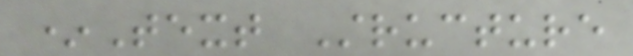*Text Structure
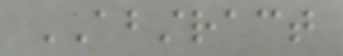ABSTRACT
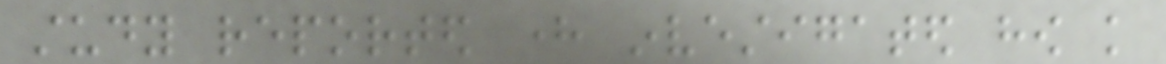study reported here investigated how knowledge
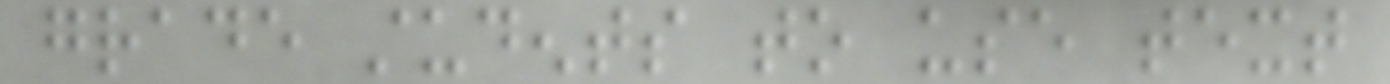grade students to use text
